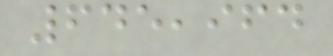645,964
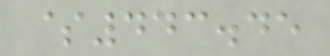$443.45
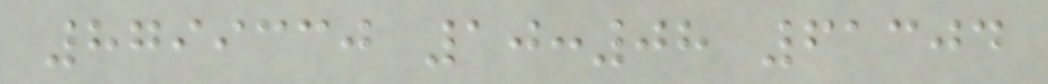8799330 10:08 61304
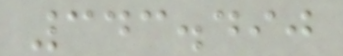343.490
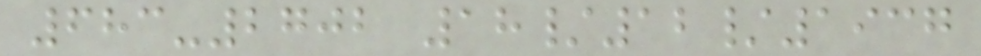683-2702 18/12/1937
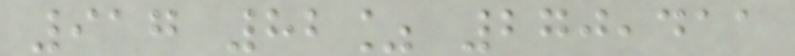917 82% 270,411
